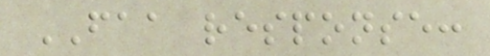FAA response:
